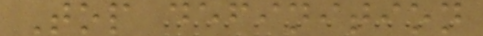Top definition
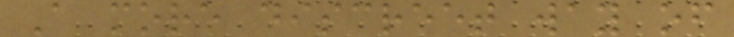A more discreet way of
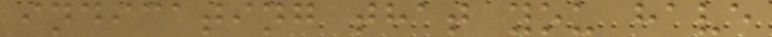indicating that you have
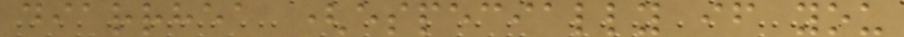diarrhea (especially if you
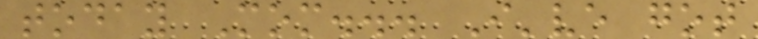today Mom... I've got
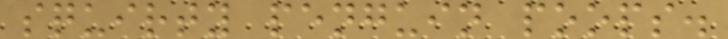squirty penguin poops.
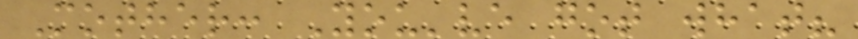Mother: You've got what?
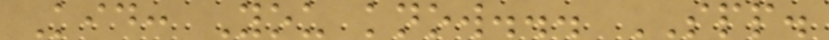Kid: You know... SPP.
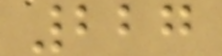227
